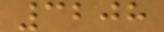3208
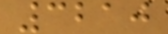3210
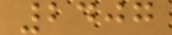2407
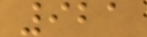921
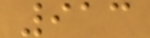913
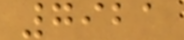7921
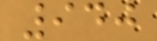940
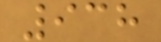938
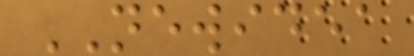NEWIDEA
